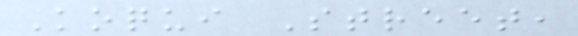Koqui Street,
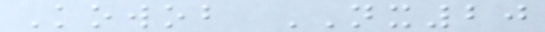Kowob NX20
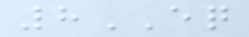8EQ
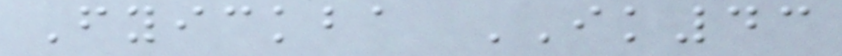Fyickba IK43
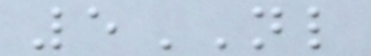5NL
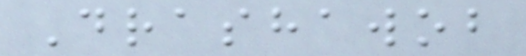Drashawob
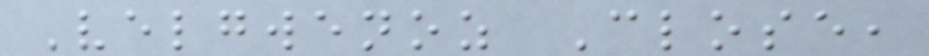Velgwenoz Close,
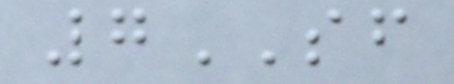7SF
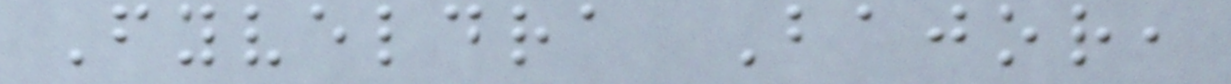Fyveldra Bajor,
